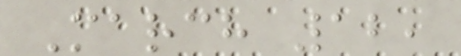March 12,
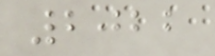2022
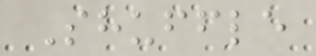Shuffle
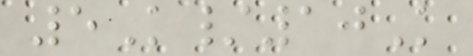5K/10K
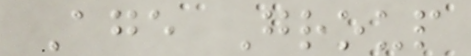Age Group
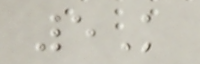5K
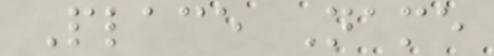Place Name
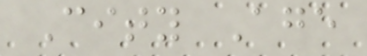City Age
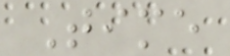Time
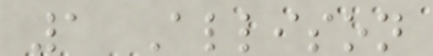1 Allison
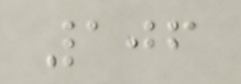106
